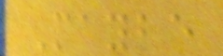Maybe
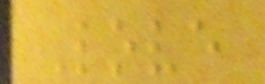Love
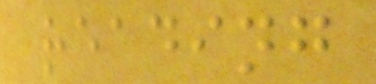reading
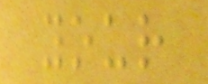your
